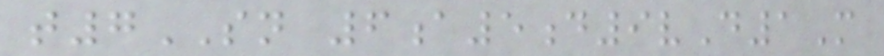t7SN 6a5d9vD1M
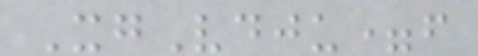XgVdju=f
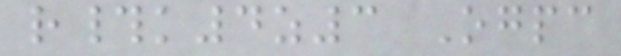r#k4z3 Ogpc
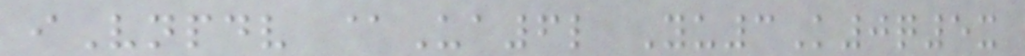iVnpdv @Ua6l Yu3K0q5x
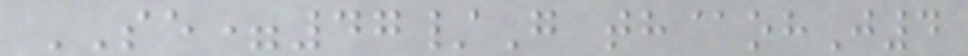SE=47/G th@ohJ4
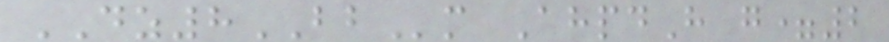DZ8BBm AhpdH g=2
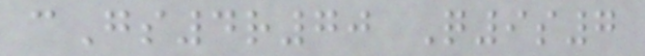cGs4r70 Q9s7
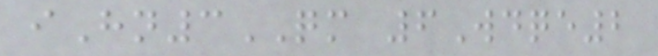iHn3QM 6Wdqe2
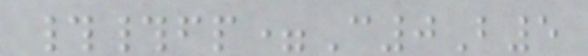##fp=C0B5
